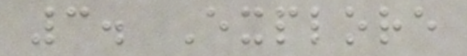3. Explore
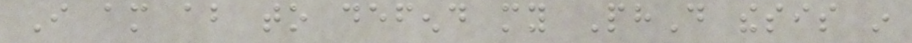I am about to defend my PhD thesis in
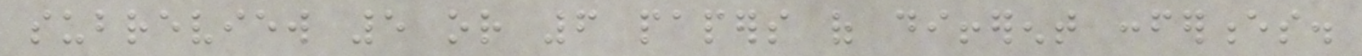subreview 5 or 6 papers of different conferences.
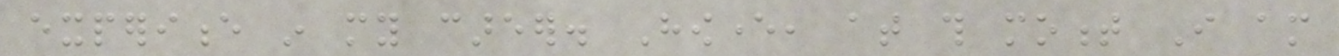experience in my career. However, at this moment I am
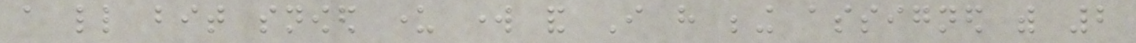a little bit snowed under work and I have being assigned with 2
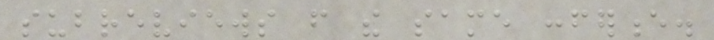subreviews from the same conference.
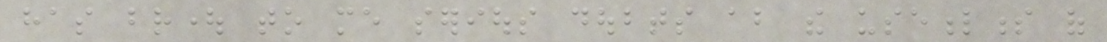has brought to me serious doubts about the usefulness of
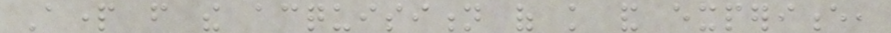Apart from the acquisition of knowledge and experience,
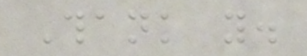Thank you.
